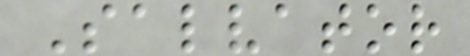Salvator
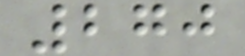270
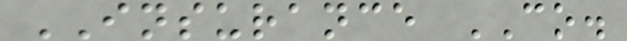INSURANCE CO.
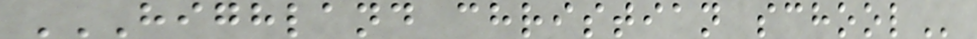HIGHLAND CHRISTIAN SCHOOL
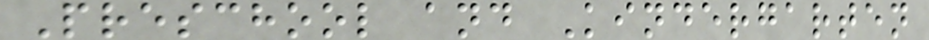Preschool and Kindergarten
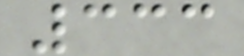333
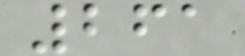261
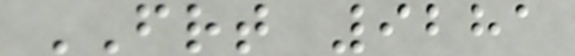FRT 9281
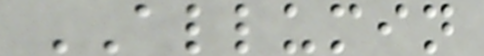ALLUMIN
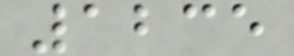1235
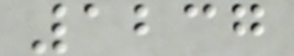1237
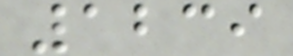1239
